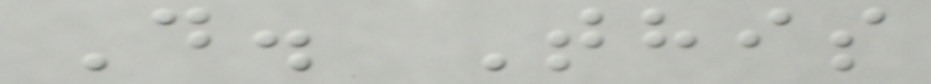D. This
